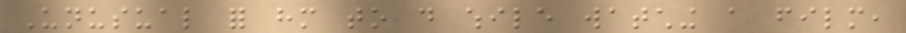Unusual for him to do while watching a film,
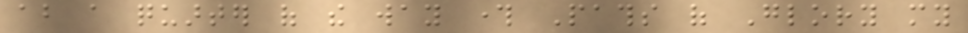about a quarter of the way through Paths of Glory my
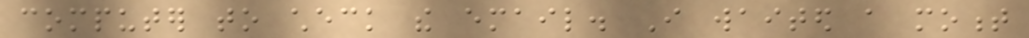computer to check the email. I waited a moment
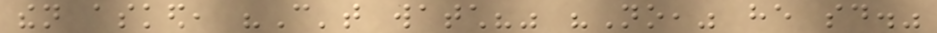then asked, "Can't watch?" "No," he said."
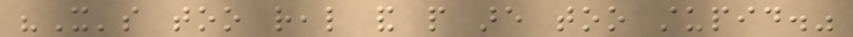"It's too real and people are too stupid."
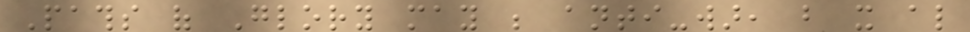Paths of Glory may be anti-war, but it also
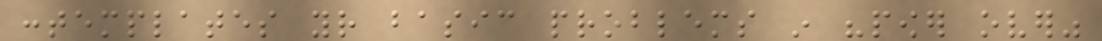contemplates your basic problems in "power over"
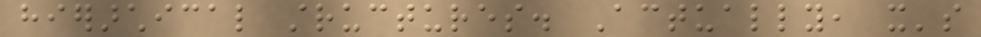hierarchical structures. Actually, it's
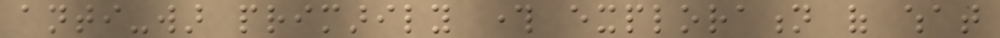anti-war primarily through exploration of what
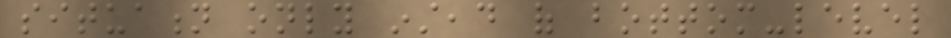situation only instead of bottom-level
